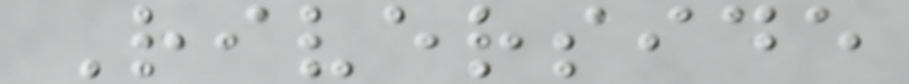Riverside
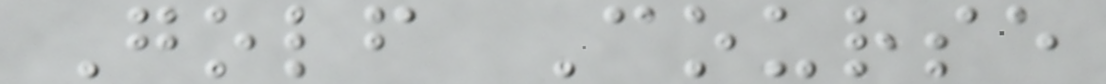Golf Course
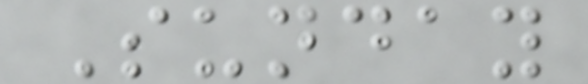Sunday
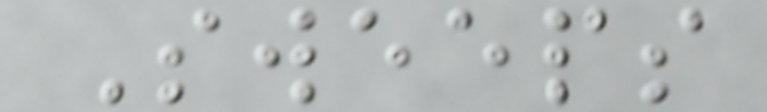Sweeps
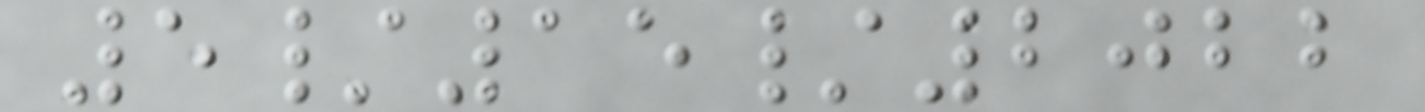5/15/2022
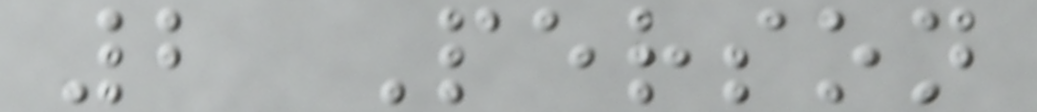2 Person
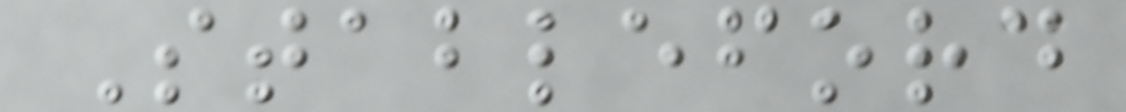Stableford
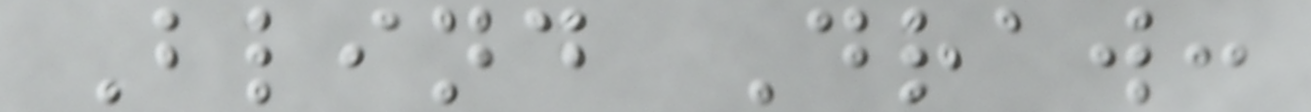Blind Draw:
